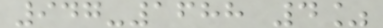947-1688 4%
